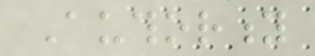Authority
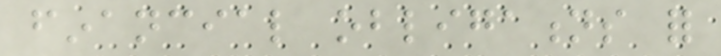financial obligations for
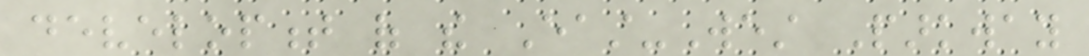development of the East-West Parkway
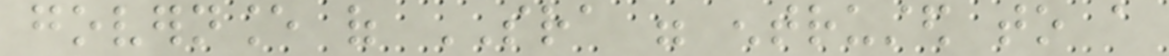governance of SRA were entrusted to a
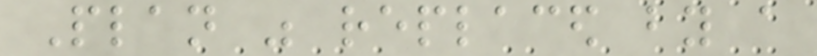Plan was replaced by a
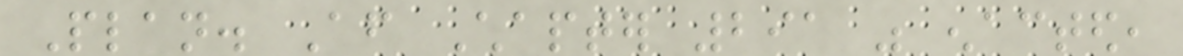Plan. After Chapter 291 was enacted,
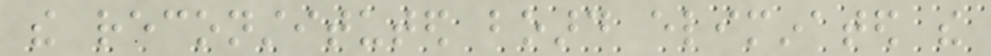the reconstituted board eliminated the
